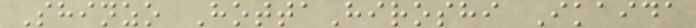Shinzo HottaHiroshi Ikaida
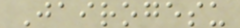Jairogesu
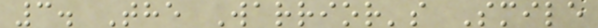3. The Warrior's Smile
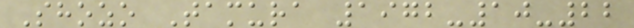Shozo Tamura 1972-10-22
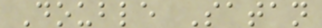Double Satan
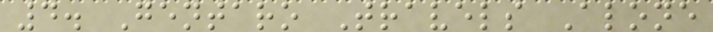4. Gentaro Travels Alone
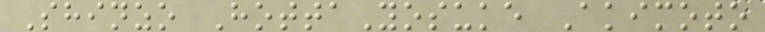Shinzo HottaYosuke Akimoto
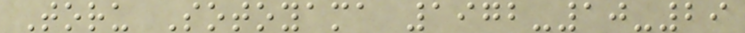Toru Sotoyama 1972-10-29
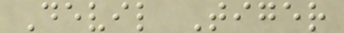Devil Tiger
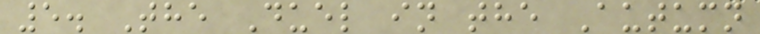5. The Duel in the Autumn
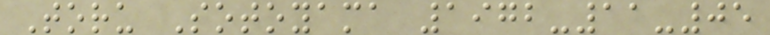Toru Sotoyama 1972-11-05
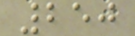250
